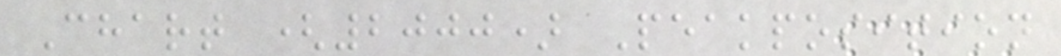Chart (2000) Peakposition
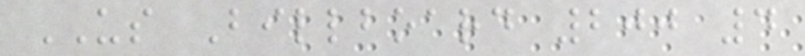US Billboard 200 4
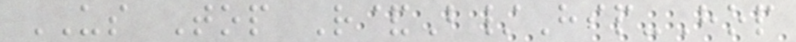US Top R&B/Hip-Hop
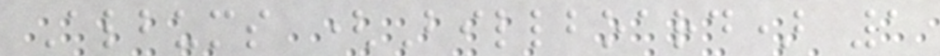Albums (Billboard) 1
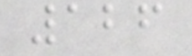126
